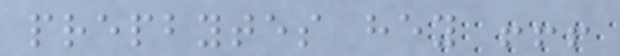prepbytes hey !!!
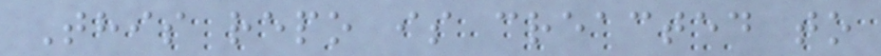This repo is creacted to
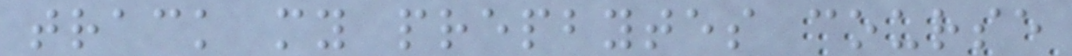track my prepbytes course
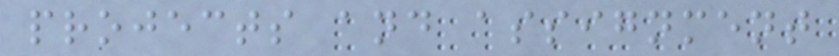projects and assignment
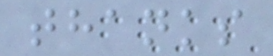thanks
